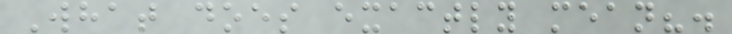What does exactly mean?.
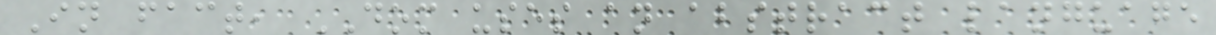In fact, DOM uses an abstract language
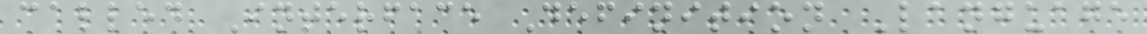called Interface Definition Language
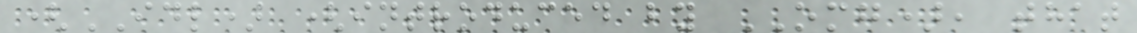(IDL) (introduced by OMG), that
